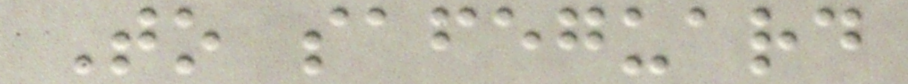To safeguard
